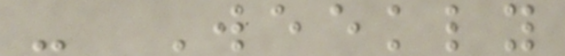- Weekly
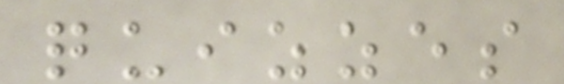quizzes
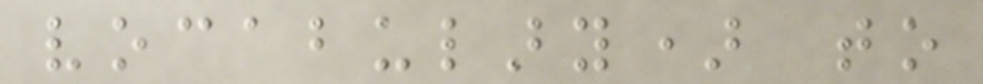vocabulary) to
